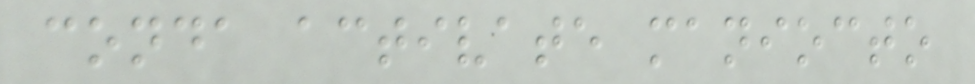conda activate maniocto
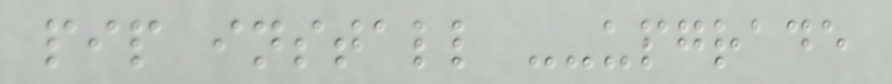pip install --upgrade
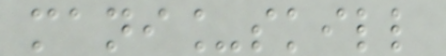mani_skill
